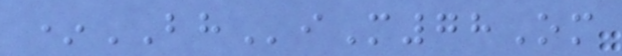*BHiM78Om
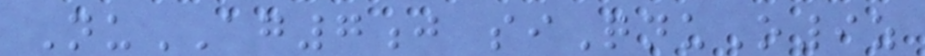NuAG7j siQnuO9z
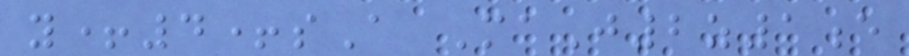y+4+sA MaJ2z1e
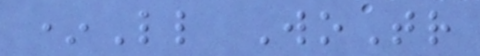*Ll WoTr
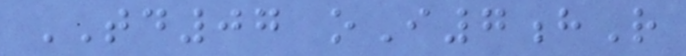TD07 oI7hR
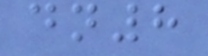dn8
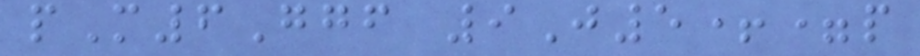pM6Ggf 9J5+=p
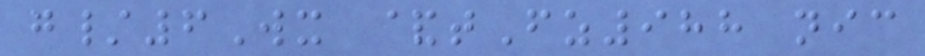g/6Wx &tFz988 nic
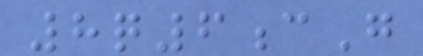8q6cG
